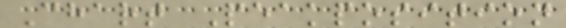Chart Peakposition
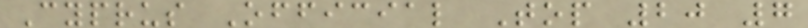Cyprus Official Top 20 7
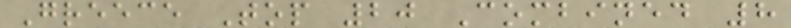Greece Top 20 Combined 8
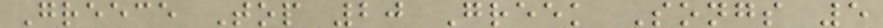Greece Top 20 Greek Songs 5
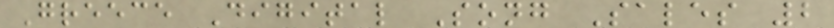Greece Digital Song Sales 2
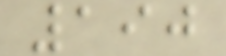190
